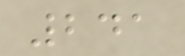241
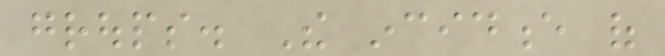groups. The incidence of
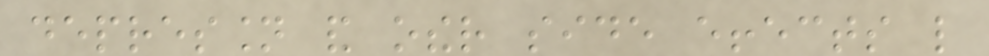depression and other side effects like
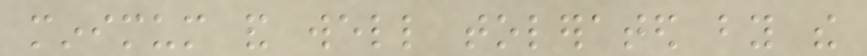minimum and well tolerated by the
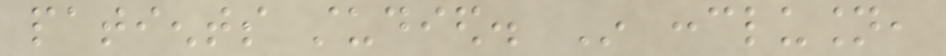patients studied. In conclusion,
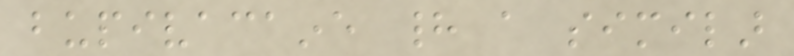bupivacaine had a similar
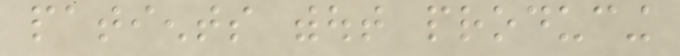patients without producing
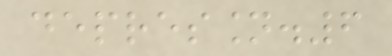depression.6
